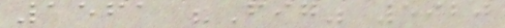1561 "Fig" 5920
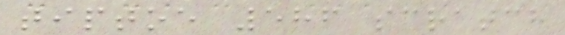tiptoe 586 scratch
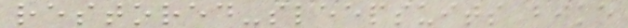restored-sleepsuits bike
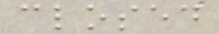closed
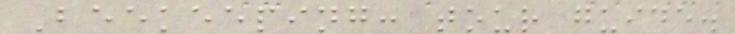Beekeeping: tour guide.
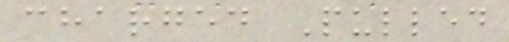charged Pulled
